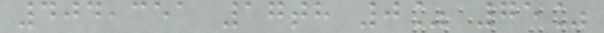404,351 17th 0% 75%
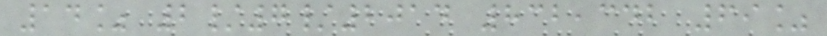14% 2/7/2014 832,342 69%
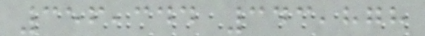356,344 343,878
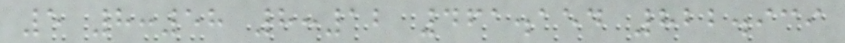5 8:58 8:12 461.154 822.939
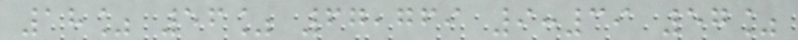18% 56% 67,769 9:39 57%
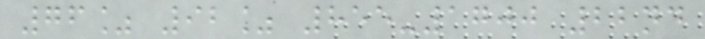76% 92% 855-1700 22nd
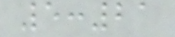5:21
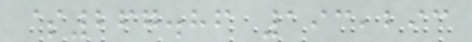$267.86 193,293
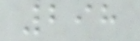298
